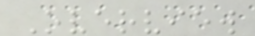Overview
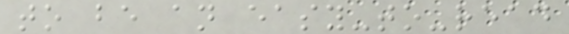to be an easy-to-read
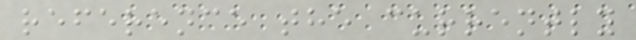reference the currently
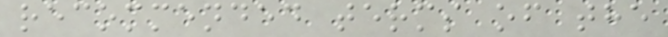recommended terms of the
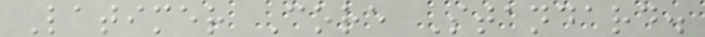Latimer Core Standard.
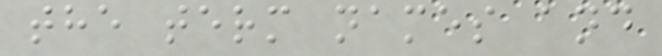the term names and
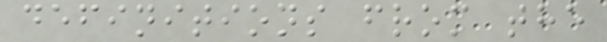definitions from the
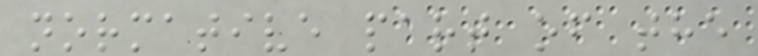normative part of the
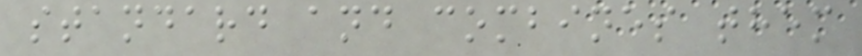standard and combines them
